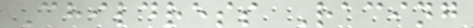Childress Racing
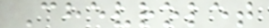Chevrolet
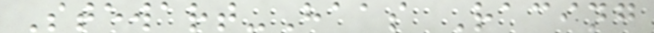Stewart-Haas Racing
